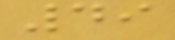49
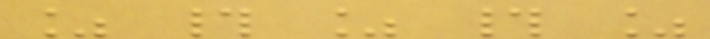% # % # %
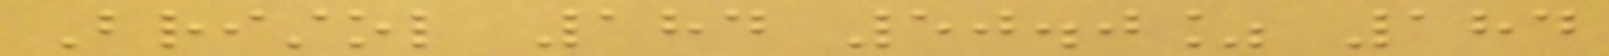Bristol 184 50.0% 184
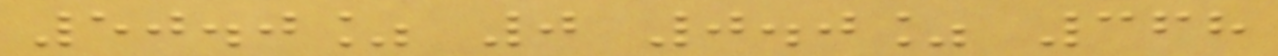50.0% 0 0.0% 368
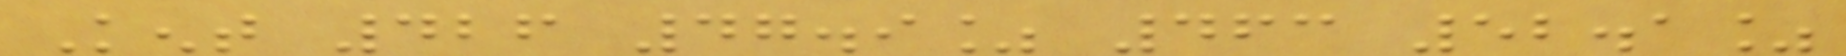Kent 426 47.9% 463 52.1%
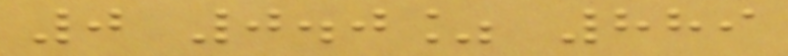0 0.0% 889
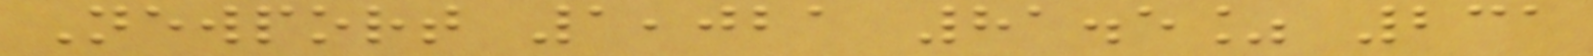Newport 1,021 81.5% 231
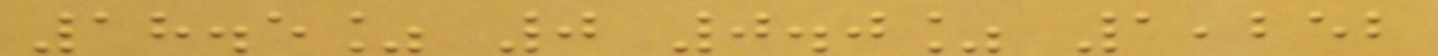18.5% 0 0.0% 1,252
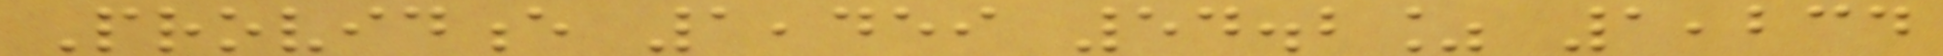Providence 1,459 54.2% 1,234
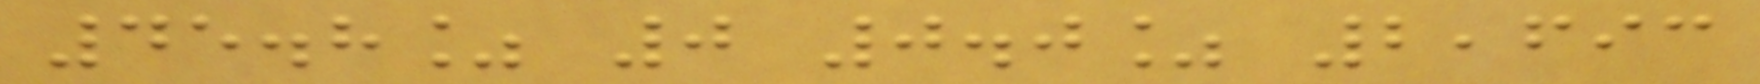45.8% 0 0.0% 2,693
